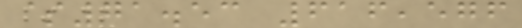$71.53 616,576
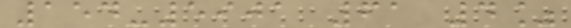154-5901 61 4%
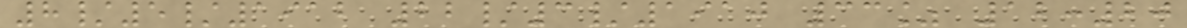8/5/1912 22/3/1910 33% 12:20
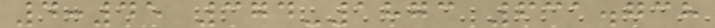4:45 374-1873 631.738
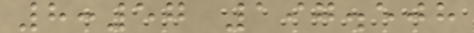8:57 197.508
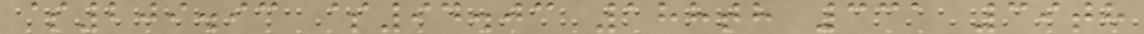$209.93 $94.03 188th 331 39th
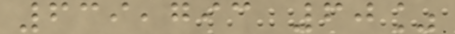639,793 60%
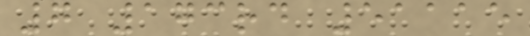7 173rd 51115
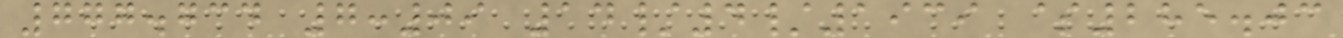777.734 7:09 14/4/1939 $285.03
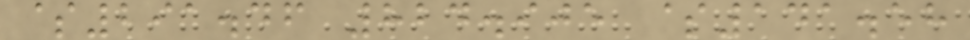$291.46 824.905 $141.58
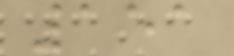151
